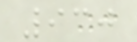930
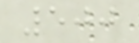500
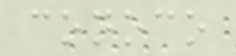conoco
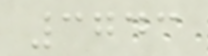3743
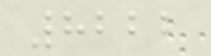8222
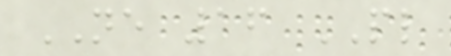NE 16 PL
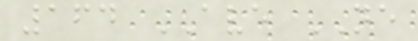164 AVE NE
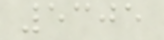5305
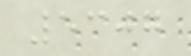5307
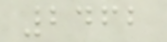2462
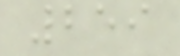259
